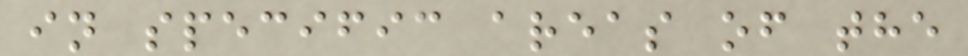in specific areas of the
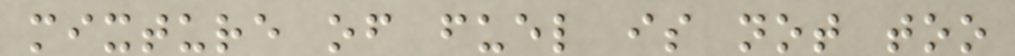mixture of fuel is not too
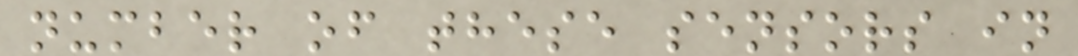number of these sensors in
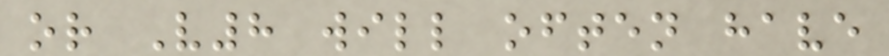or V8 will often have
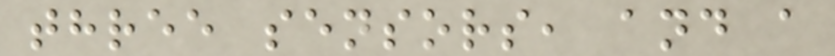three sensors, and a
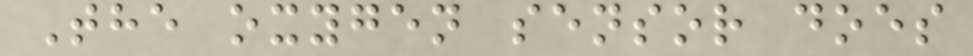The oxygen sensor does
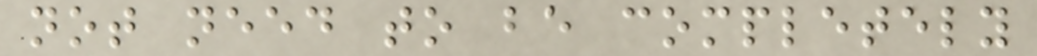not need to be completely
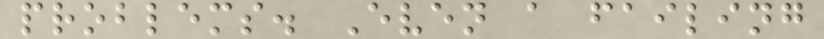problems. Even a failing
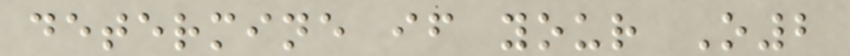determine if your O2
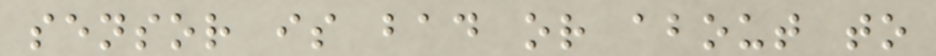sensor is bad or about to
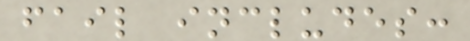fail includes:
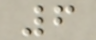6
